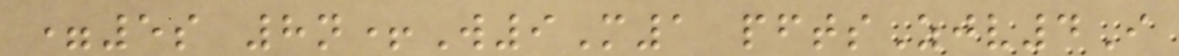=5s 8n+W9M1 pftsZjv4I
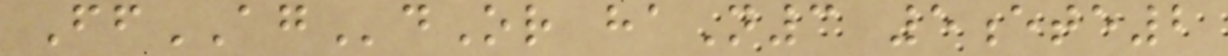FfAGdOr haN3 5ete2
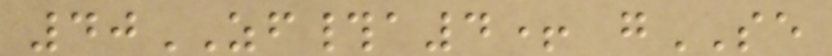40ZF#a4+ gSE
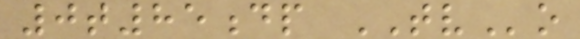0t85dp TVo
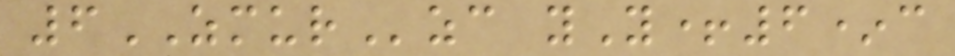6ZMURzc yY+6*c
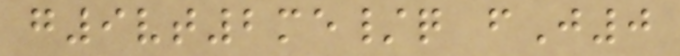g9vt2me/q fJ0
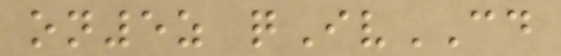on5z qIvCD
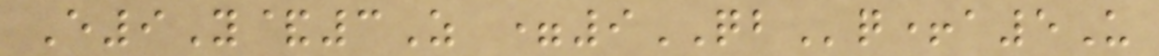E9Y&3Z =9QBq+a5U
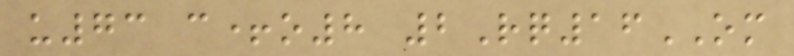u73 c+o8 2Rq16OM
